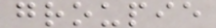groupie
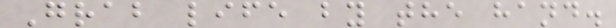Grab life by the hand.
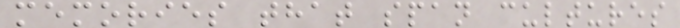memories that span cultures
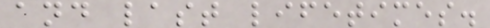and last lifetimes.
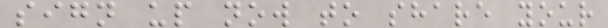sign up now to share your
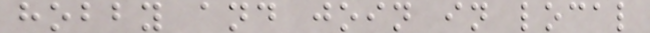hobby and join in local
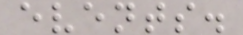events.
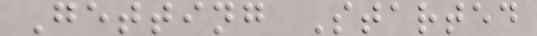Getting Started
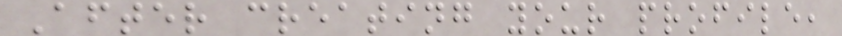After creating your profile,
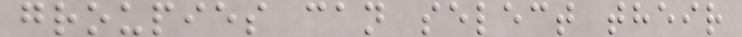groupies can select their
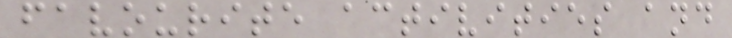favourite activities and
